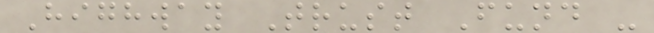Highway Trust Fund -
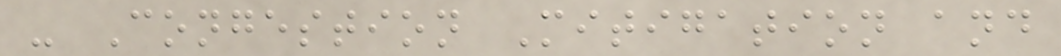- Congestion Mitigation and
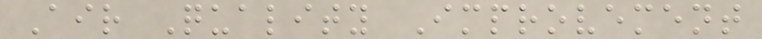Air Quality Improvement
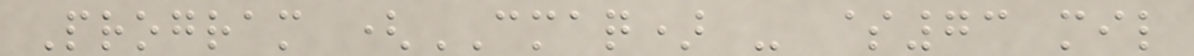Program (CMAQ) - $73 mil
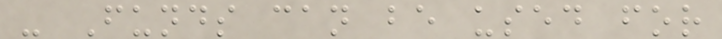- Funds can be used for
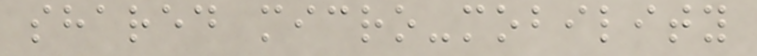shared micro-mobility
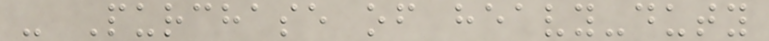- Purchase of heavy-duty
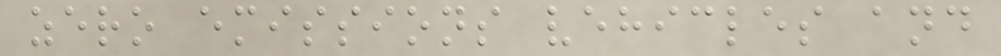zero emissions vehicles and
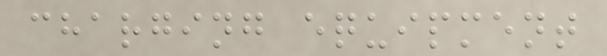charging equipment
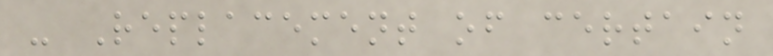- Replacement of certain
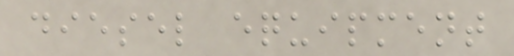diesel equipment
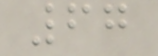67
